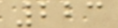223
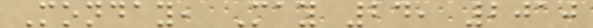Monday, May 24, 2010
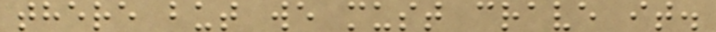there but we must crave it.
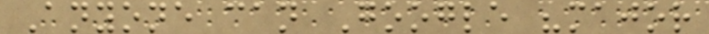Anyone can Google "major
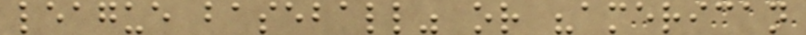league baseball" or "american
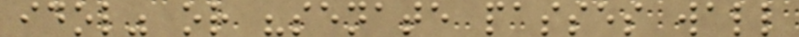idol" or "senate passes wall
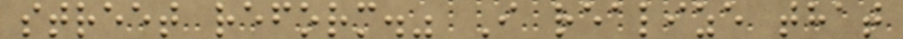street reform." I realize that
